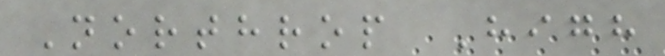Northrop High
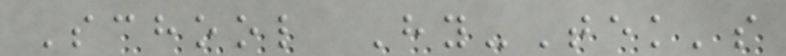School Hy-Tek's
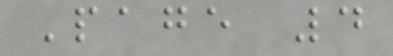Page 4
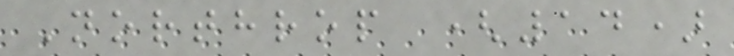Northrop (14)
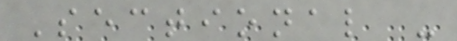Sectional -
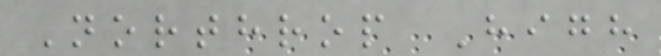Northrop High
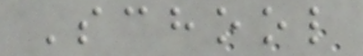School
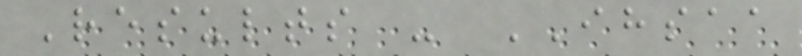Results - IHSAA
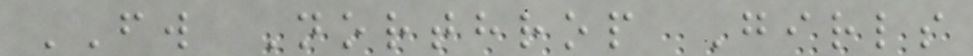FW Northrop Girls
